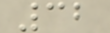32
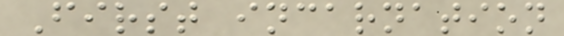First incarnation
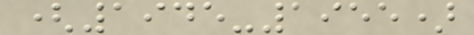(1945-1955)
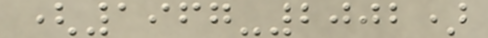(1967-2002)
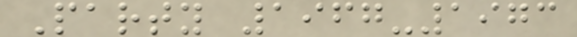Party 1967-1973
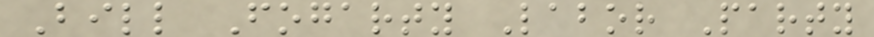Bill Fogarty Labor Party
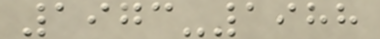1973-1988
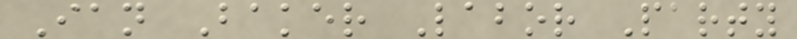Ian Baker Labor Party
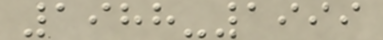1988-1999
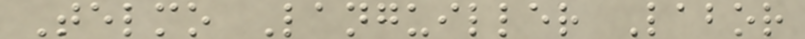Telmo Languiller Labor
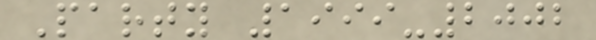Party 1999-2002
